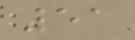51
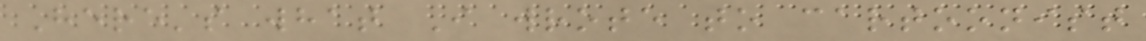Here's what I wrote to cartoonist
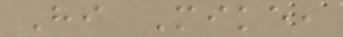Hi Mike,
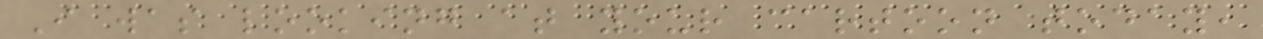I was looking at your cartoon today,
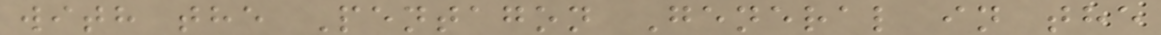with the Pentagon General in the
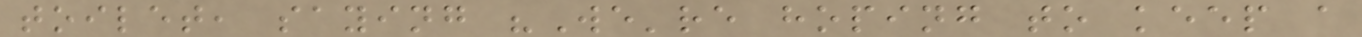toilet, saying "We're hoping to keep a
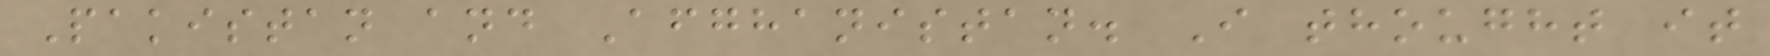Pakistan and Afghanistan. I thought it
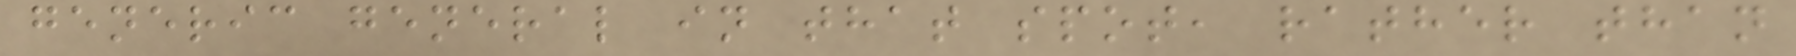generic general in that spot, rather than
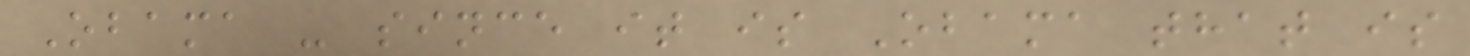Obama - since it is Obama that is
